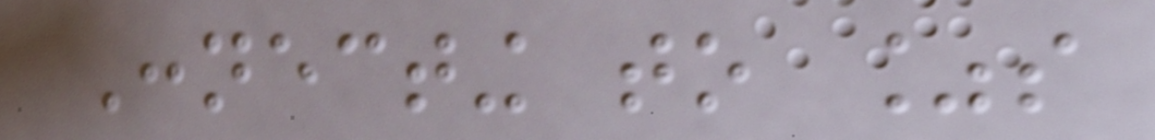Connecting to %s
